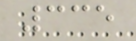335
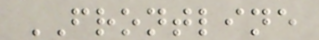FRONTLINE
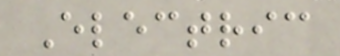Electric
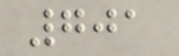701
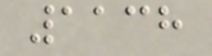1138
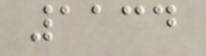1134
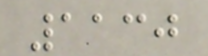1130
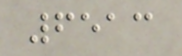6513
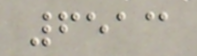6513
